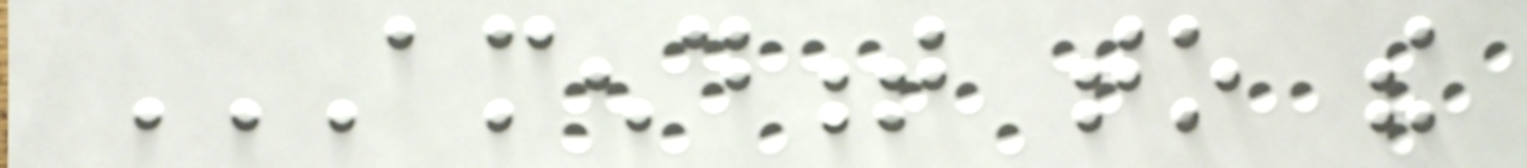AMENDMENT TO THE
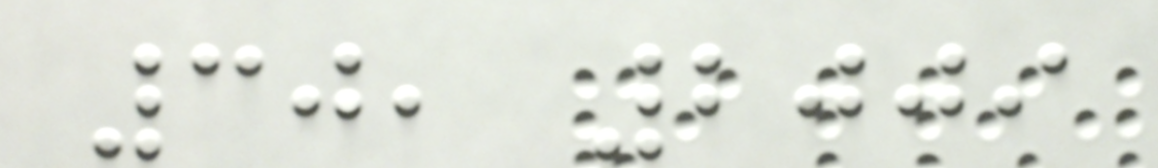30, 2009
